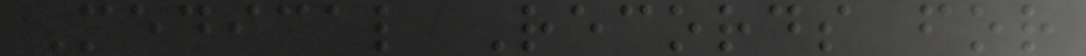Medical Records for
